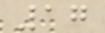17
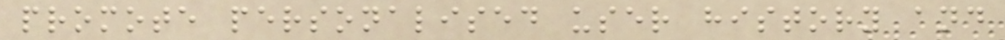promote personalised user history and
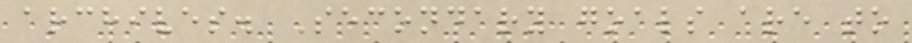archives. Secondary goals are to
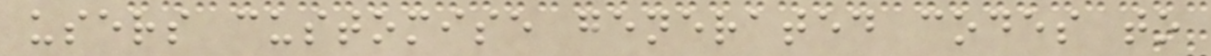users customise generated codes to
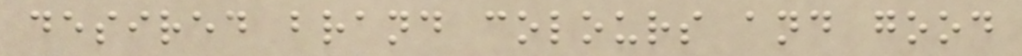desired brand colours and good
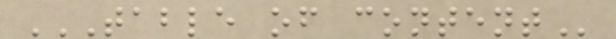TABLE OF CONTENT
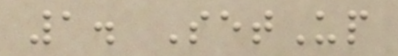1. SetUp
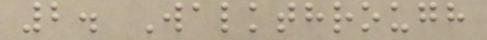2. Walkthrough
